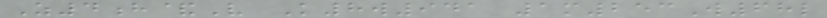Z4h&V K8w941 1m253W68l
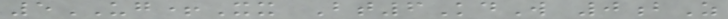5UG+Xx Bt6KdW 0bZ
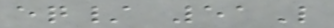eq/ 51L
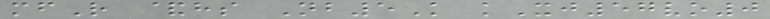mfR &hs Nb5K kXj57vo0
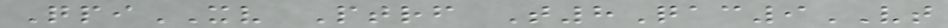QpiXV Ptrf T8Qac9VT
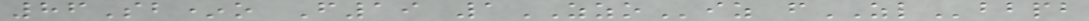86Sb*o F19 1ZZOiz fZLbbpb
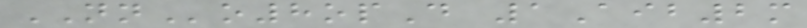NNo8opD 1Aib2m
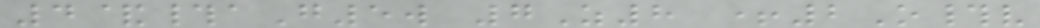4&#aG5w 7Z8 +2O#v
